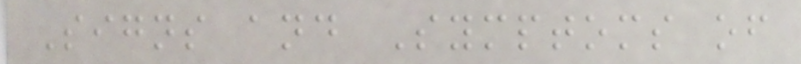Signs and Symptoms of
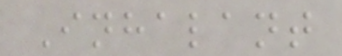Inhalant
